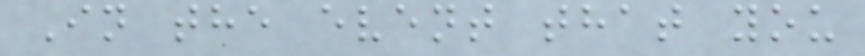In the event that you
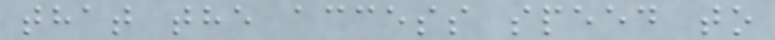that the access speed to
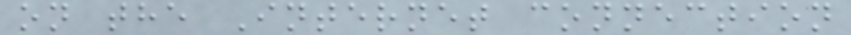on the Internet connection
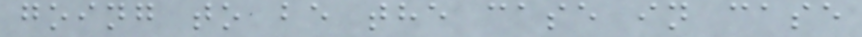going to be the case in case
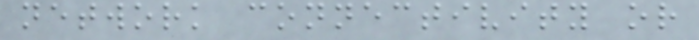network connectivity or
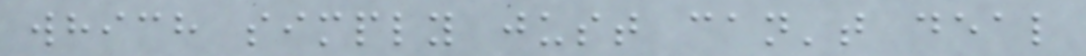which simply just can't deal
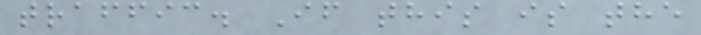traffic. If this is the
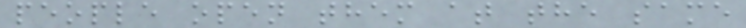people open them at the same
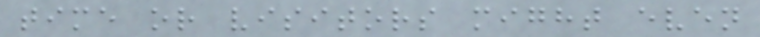time or visitors might even
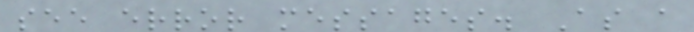see error messages. As a
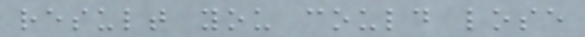result you could lose
